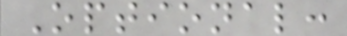Optional:
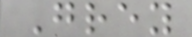Grey
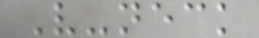V-neck
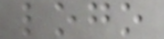logo
